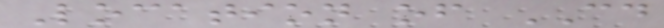Location of CD
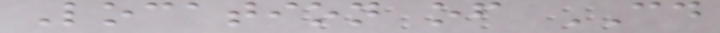Location of CD
